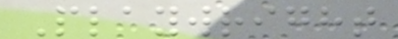Playwright
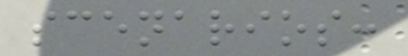scenarios:
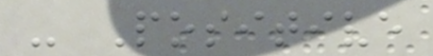- Positive
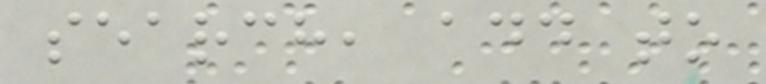search, add to
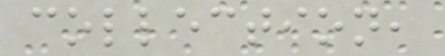collection,
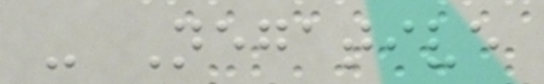- Negative
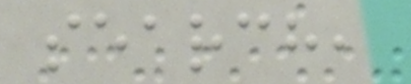search,
